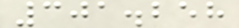301.258
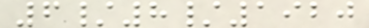6/8/1920
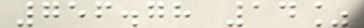756.78 14%
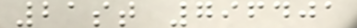21st 796401
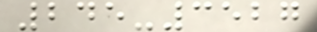245-3527
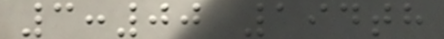3:00 194th
